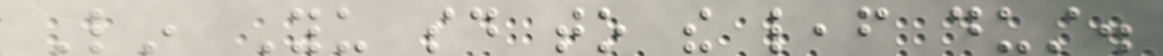Lin Yu said to the leaf dust.
